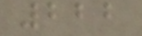222
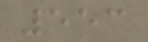553
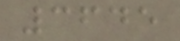3645
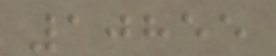10855
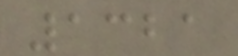1321
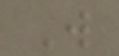W
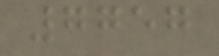7757
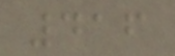416
